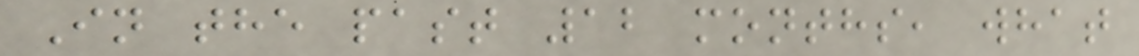In the past 12 months, what
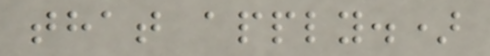that apply.)
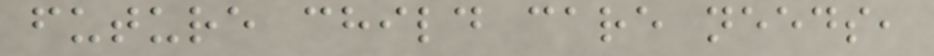future child care needs,
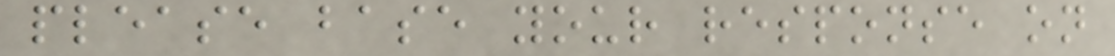please base your response on
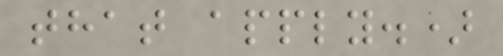that apply.)
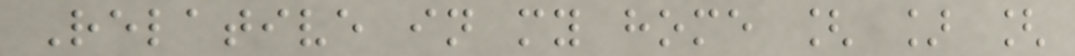Relative in my home [ ] [
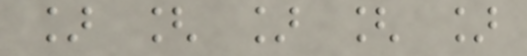] [ ] [ ]
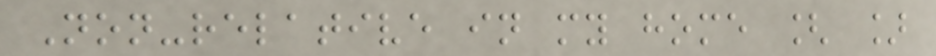Non-relative in my home [ ]
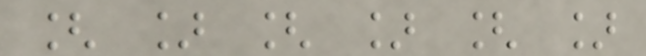[ ] [ ] [ ]
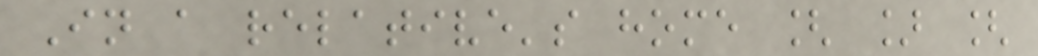In a relative's home [ ] [
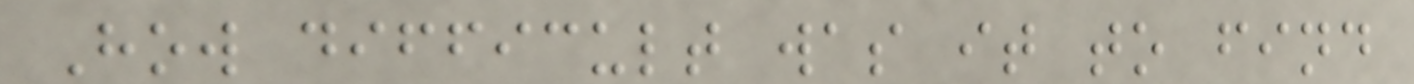How difficult was it to find
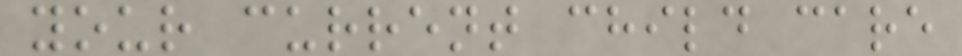your current child care
